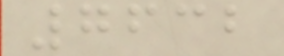7632
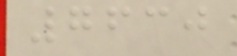7630
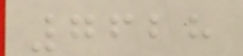7628
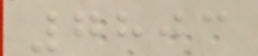7803
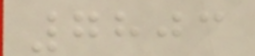7803
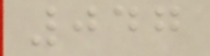047
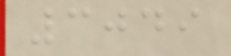3049
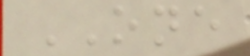ONE
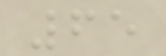65
